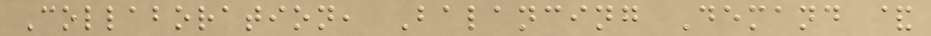Collaboration, Balancing Demand &
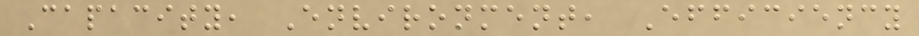Capacity, Environment, Efficiency
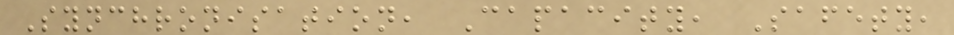Synchronisation, Capacity, Safety,
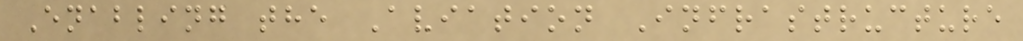Enabling the Aviation Infrastructure
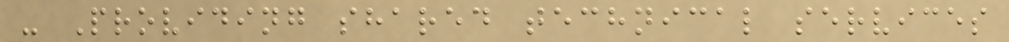- Providing shared technical services
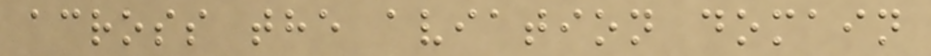across the aviation domain
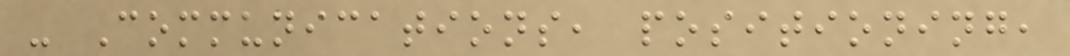- Communications, positioning,
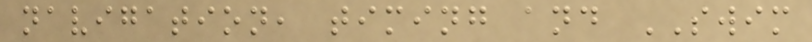navigation, timing and SWIM
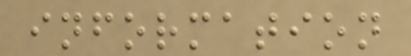information
